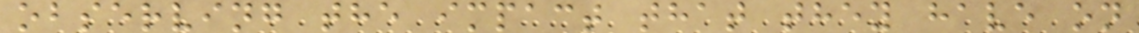observing the impact that they have on
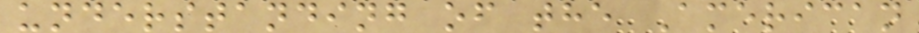understanding of the American
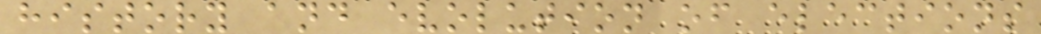history and evolution of elections
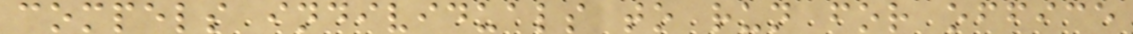compels individuals to run for office
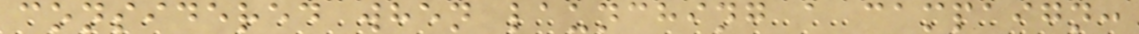considered when launching a campaign:
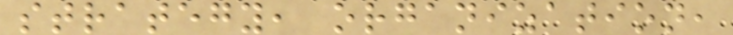strategy, organization,
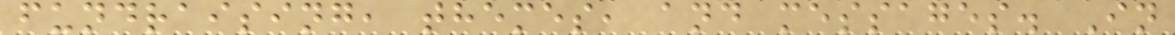fundraising, themes, and messages. In
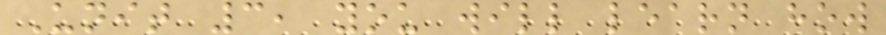Unit 3, you will learn how
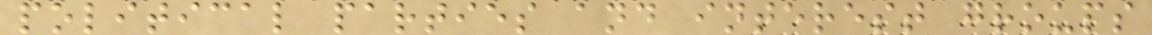political parties and interest groups
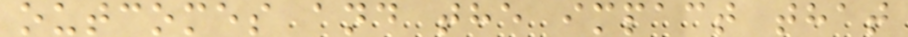outcomes and the impact that
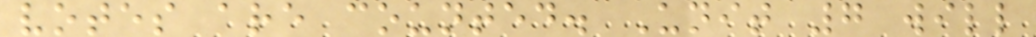votes are counted. Unit 7 will
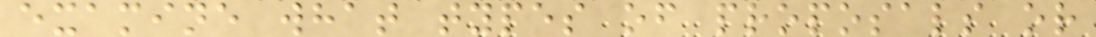examine what types of proposals or
